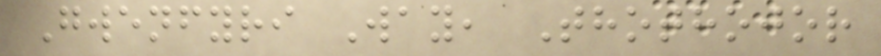Gwenfyri Way, Thothojor
